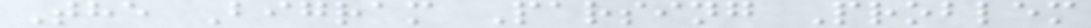The Bigram Parsing Problem
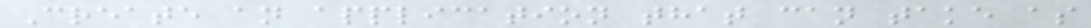Create an application that can take as
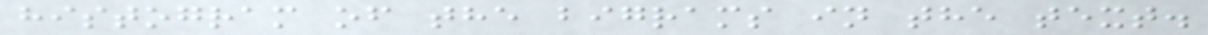histogram of the bigrams in the text.
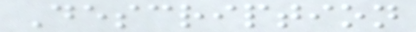Description
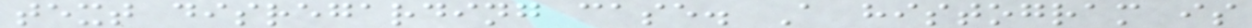text disregarding case. A histogram is
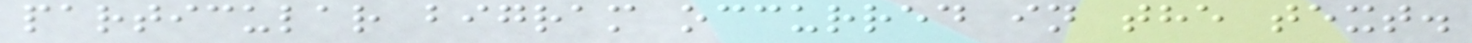particular bigram occurred in the text.
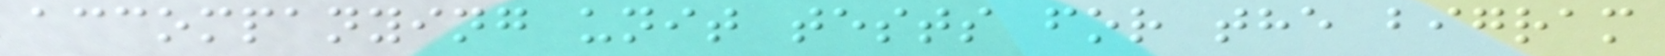accompanying unit tests for the bigram
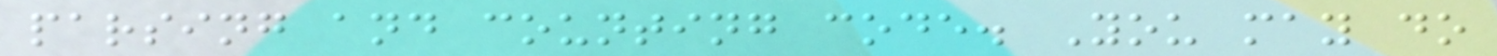parsing and counting code. You may do
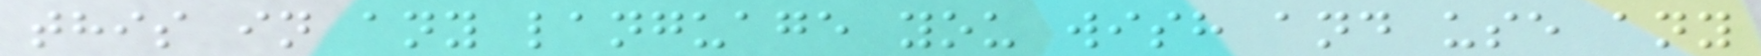this in any language you wish and use any
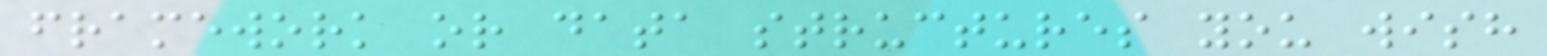framework or data structures you wish
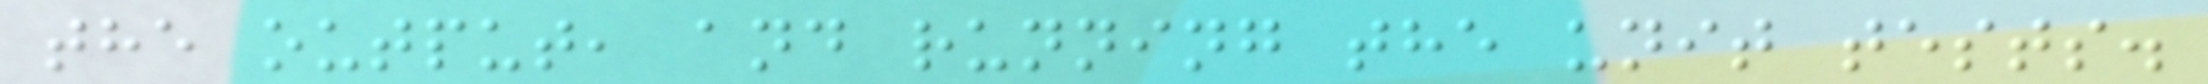the output, and running the unit tests.
